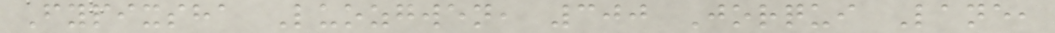Fypixsha Luozgwen, 300 Jorqui Lane,
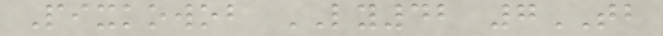Pixkowob LY42 7TB
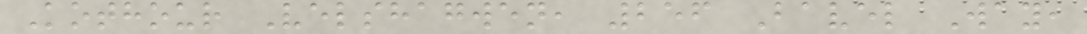Kothour Velshagwen, 256 Bavel Way,
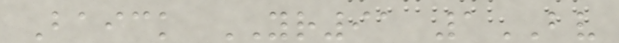Baick YR91 1BV
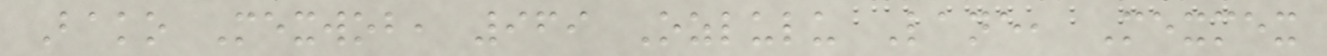Bako Mexwob, 969 Ozlulu Lane, Mexmex
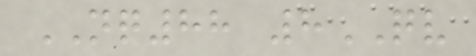NQ88 8QV
